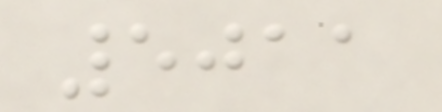5011
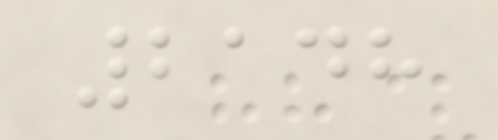2148
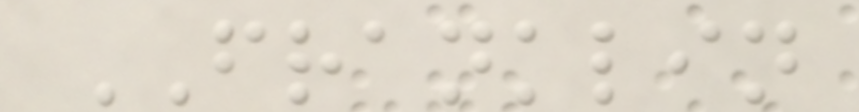FRANKLIN
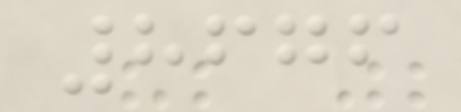8676
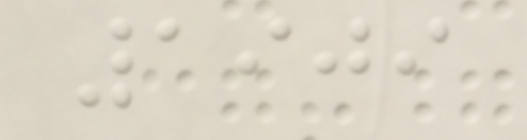1909
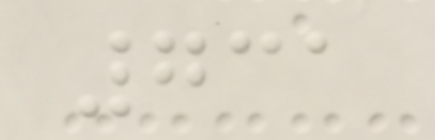731
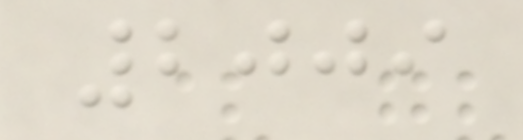2009
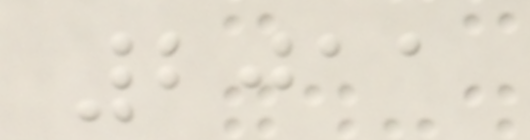2011
